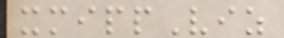xmippViz
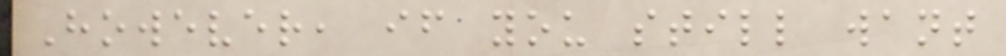However, if you still want
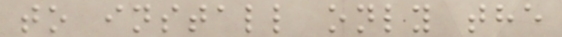to install only the
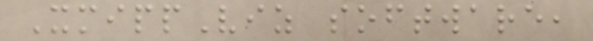XmippViz software,
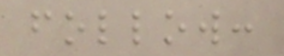follow:
